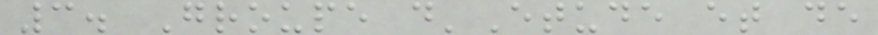3. Groupe d'Etude et de
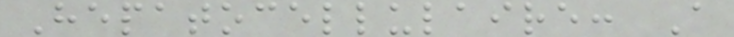Hepatocellulaire: A
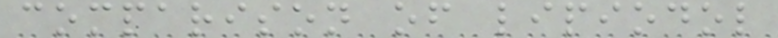comparison of lipiodol
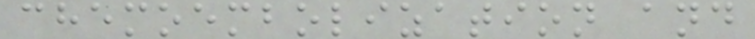chemoembolization and
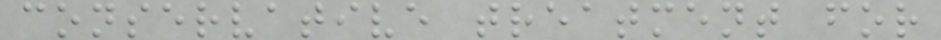conservative treatment for
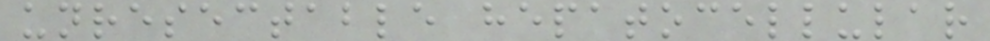unresectable hepatocellular
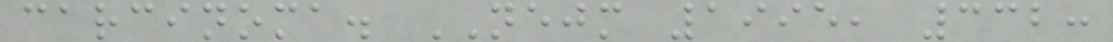carcinoma. NEJM 1995, 332:
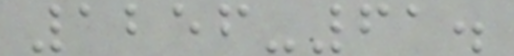1256-61.
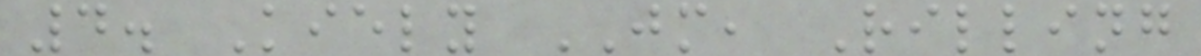4. Kiely JM, Rilling
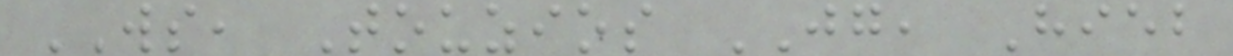WS, Touzios JG, Hieb
